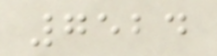7524
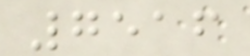7516
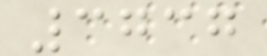3737
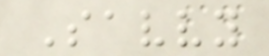Savvy
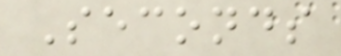Seconds
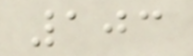103
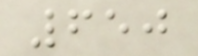650
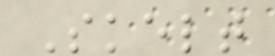Skelt
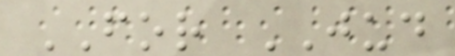FOR JUD
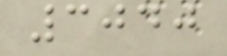3040
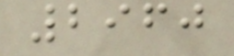2960
